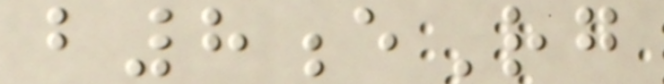b8eRg
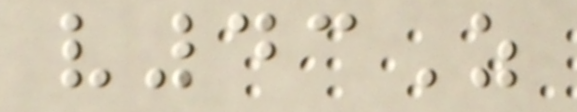v43Z
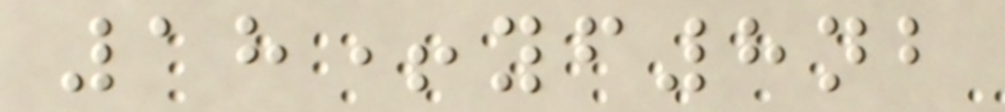18+yf8nb
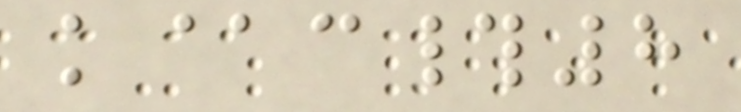k@c#8
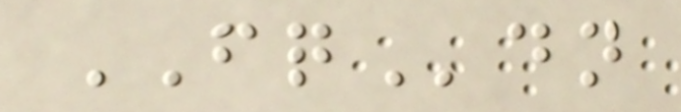FQdn
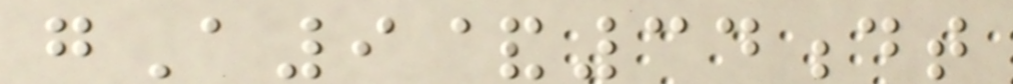gA9&34dt
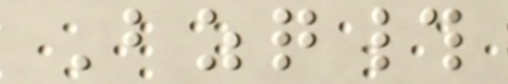Bzq#
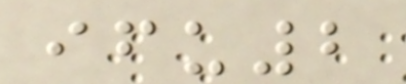ifu2
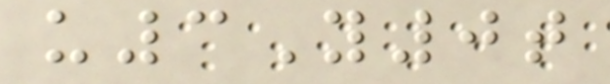u3Y0t
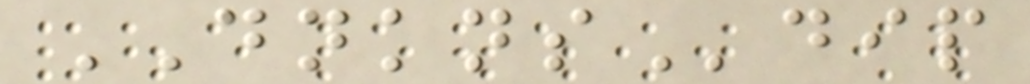DNKNSdip
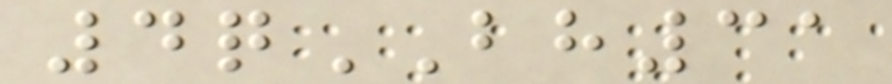4qBH31
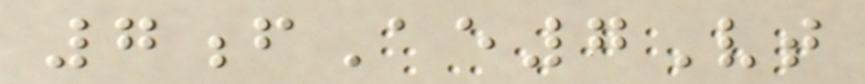7fAe7Vt
